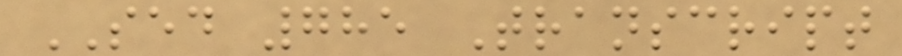SED 785 Transcript
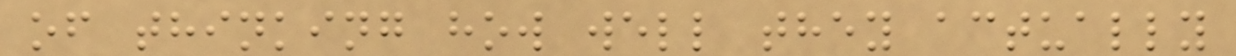of thinking how well they actually
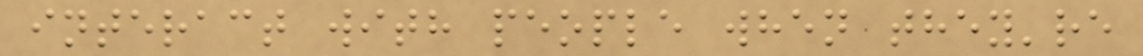interact with people when they're
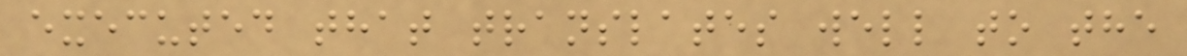executed that translates well to the
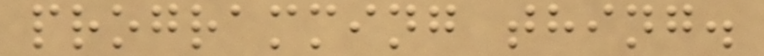programming thing.
